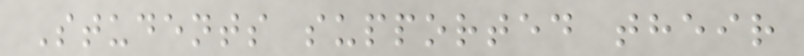Students supported their
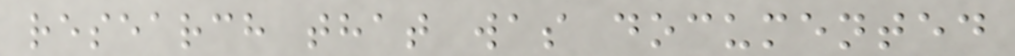research that was documented
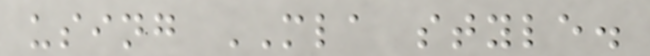using MLA style.
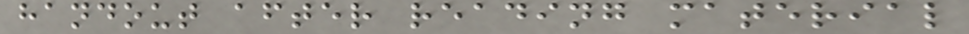handout after reading material
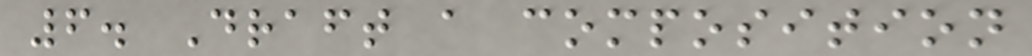6. Draft a composition
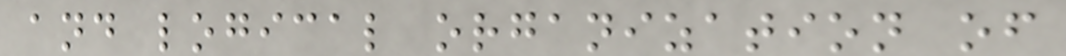and logical organization of
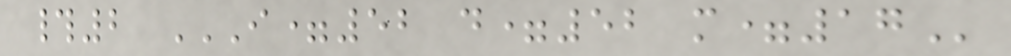#2 I=52 D=52 M=17
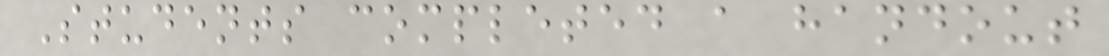Students completed a handout
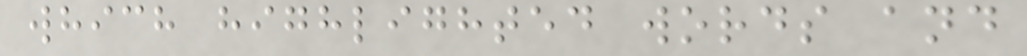which highlighted words and
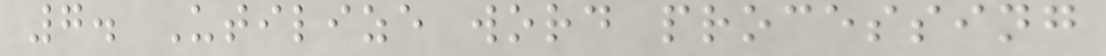7. Utilize word processing
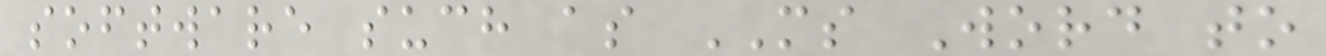software such as MS Word to
